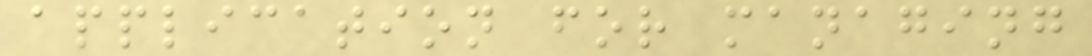application for managing
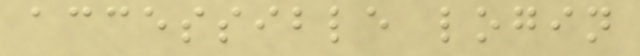accessible login
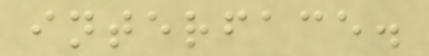interface.
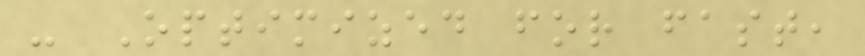- Optimized for fast,
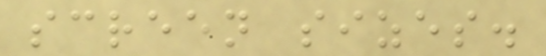screen sizes.
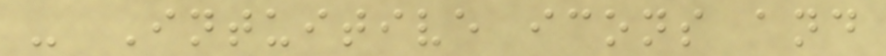- Intuitive icons and
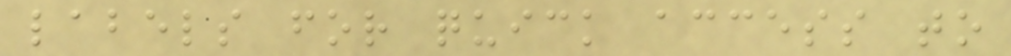labels for quick access to
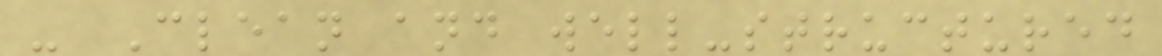- Clean and well-structured
